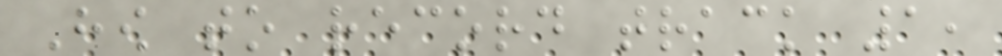How to record track 1,
